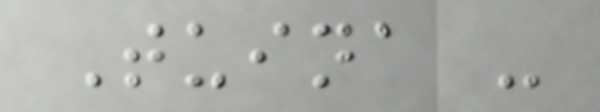Tuina -
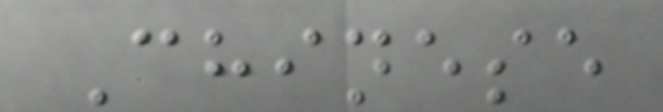Chinese
